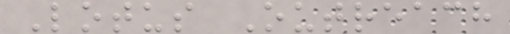Lotus Outreach
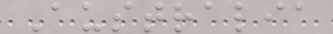Australia
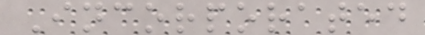Incorporated
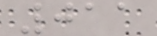011
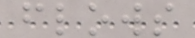flows
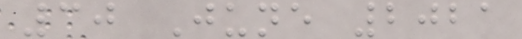30 June 2021
